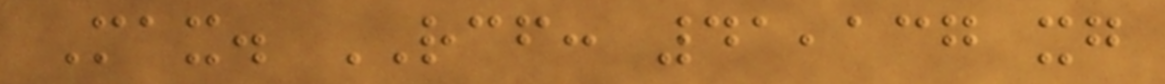Max. RCF: 41,137 xg
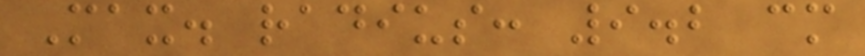Max. radius: 9.2 cm
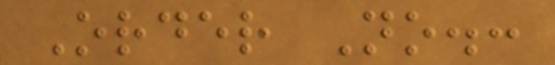Order No.:
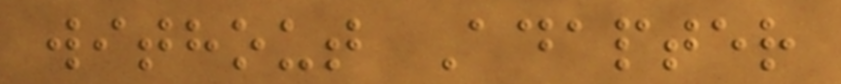without Adapter
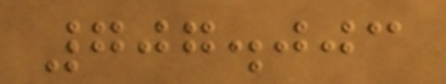707.003
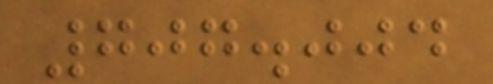707.004
